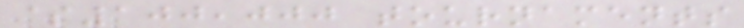$100,000 tournaments
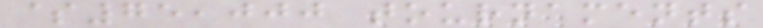$75,000 tournaments
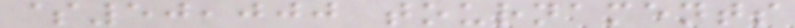$50,000 tournaments
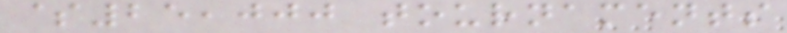$25,000 tournaments
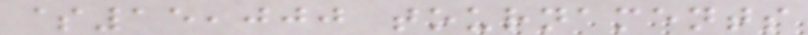$15,000 tournaments
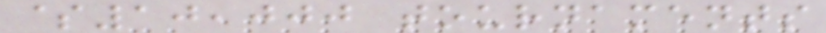$10,000 tournaments
